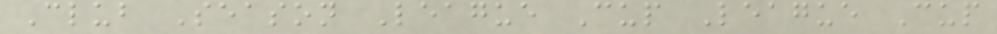Club Season League Cup League Cup
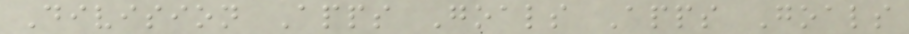Division Apps Goals Apps Goals
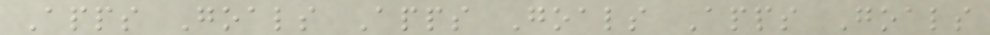Apps Goals Apps Goals Apps Goals
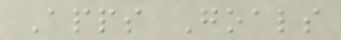Apps Goals
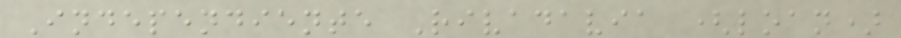Independiente Rivadavia (loan)
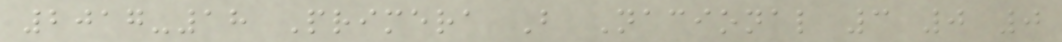2017-18 Primera B Nacional 3 0 0
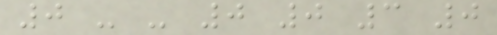0 - - 0 0 3 0
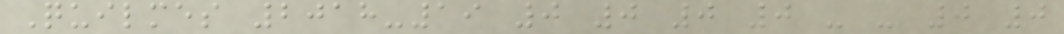Quilmes 2018-19 0 0 0 0 - - 0 0
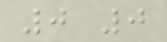0 0
